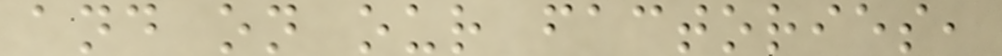and on our factories,
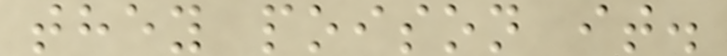they poison it.
